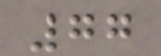77
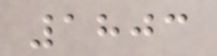1803
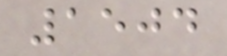1504
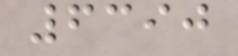6390
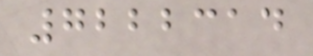7222314
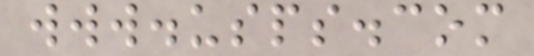www.usps.com
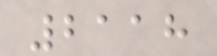2118
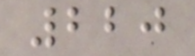220
